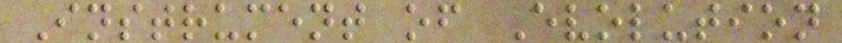Instrument of Evolution
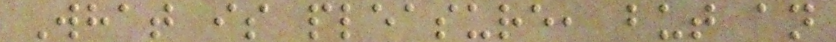What is pleasure, but an
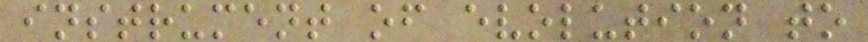instrument of evolution to
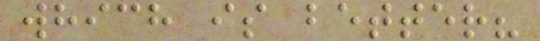which is better?
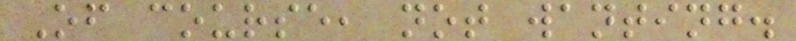Of course, not wanting.
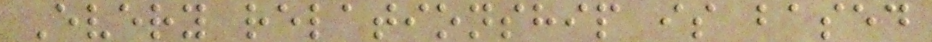Every relationship is based
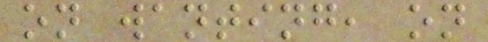on wanting, on
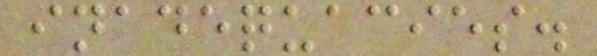inadequacies.
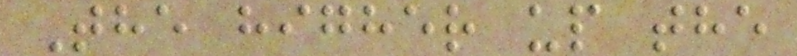The higher up the
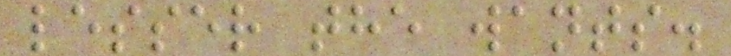lesser the wants.
